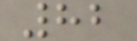82
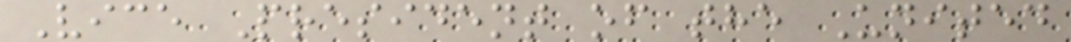Vice President of the United
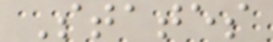States
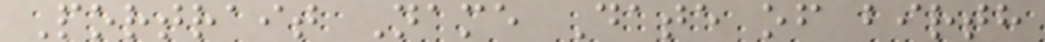Portrait Name Date of birth
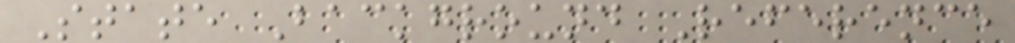State Background Reference
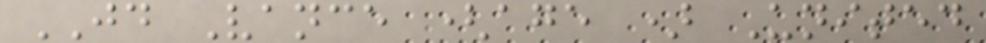JD Vance (age ) United
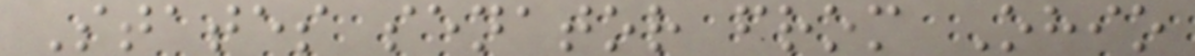States senator from Ohio
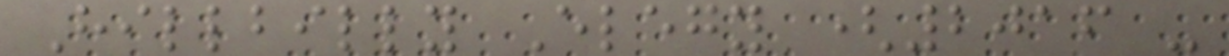Hillbilly Elegy (2016 -
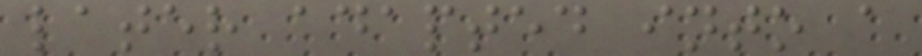later adapted into a
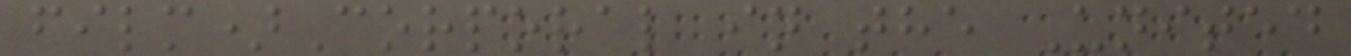film)Corporal in the United
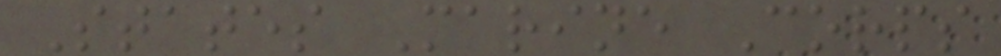States Marine Corps
